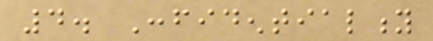4. Confidentiality
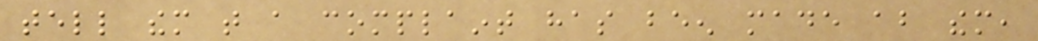tell them that a complaint has been made about them,
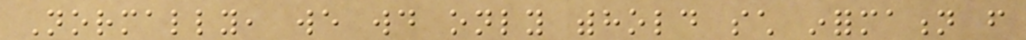Normally, we would only withhold such information from
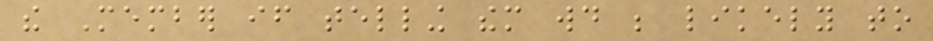the Member if telling them would be likely to
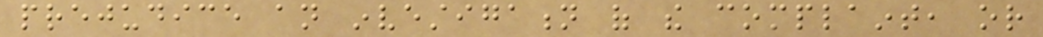prejudice an investigation of the complaint, or
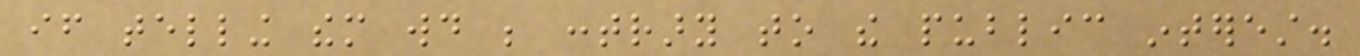if telling them would be contrary to the public interest.
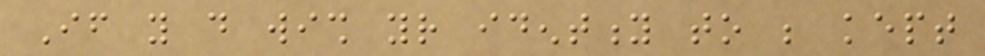If you do wish your identity to be kept
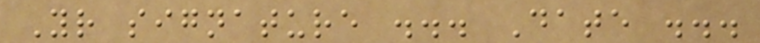Your signature ... Date ...
